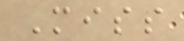Miss
